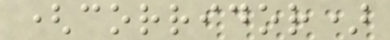(corridor)
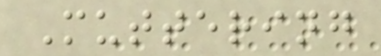Muttering
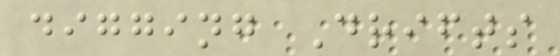digging Drifts
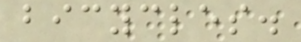bicycles.
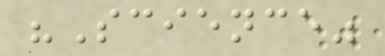"Science"
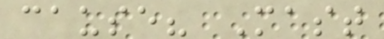cause? Mast
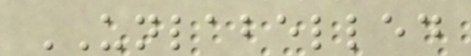UNLABELLED
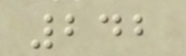242
